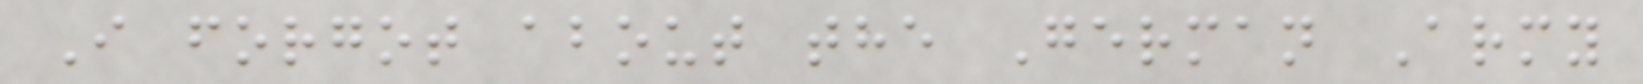I forgot about the German Army
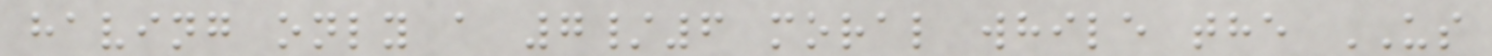having only a 7/6 moral while the US
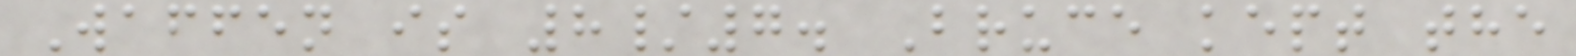Waffen is 8/7. Bruce kept the
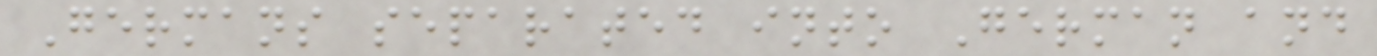Germans separated into German and
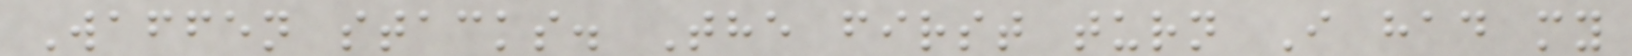Waffen stacks. The first turn I had my
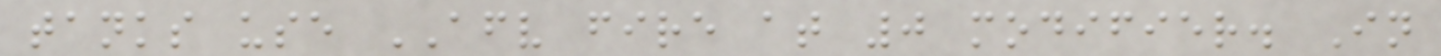tanks use AFV fire at 0 modifier. In
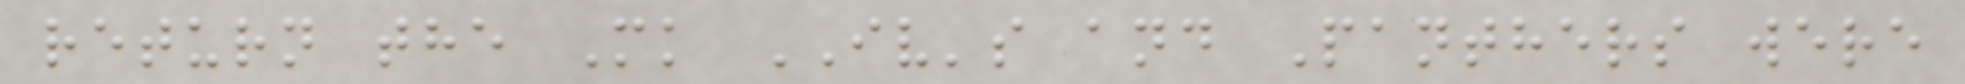return the Mk IV's and Panthers were
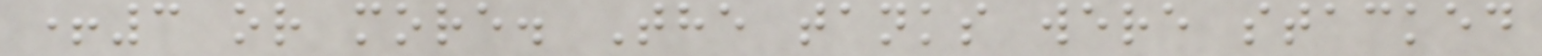+3 or more. The tanks were stacked
